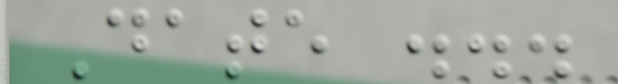Date ...
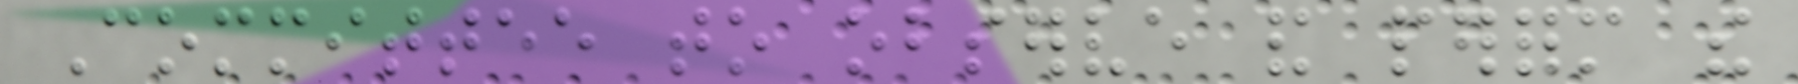Committee to observe and perform the
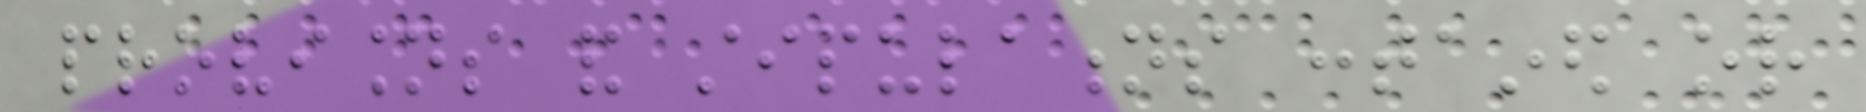provisions and stipulations contained or
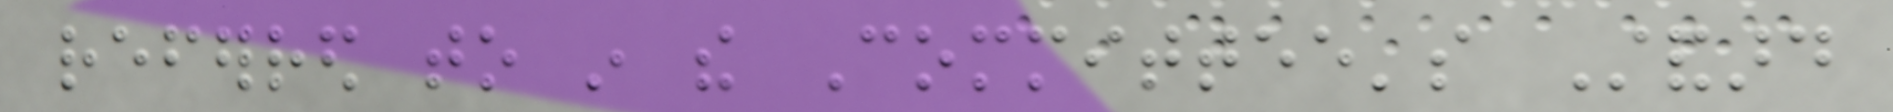referred to in the Committee's Standard
